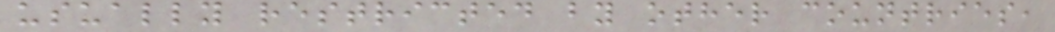usually restricted by other countries,
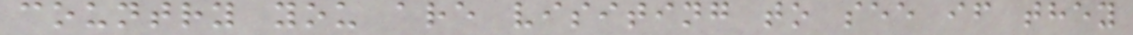country you are visiting to see if they
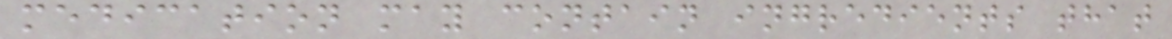medication may contain ingredients that
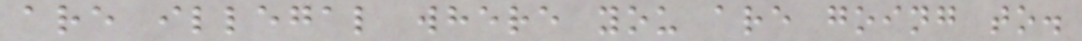are illegal where you are going to.
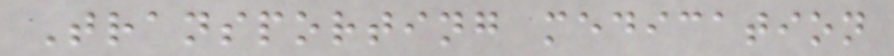Transporting medication
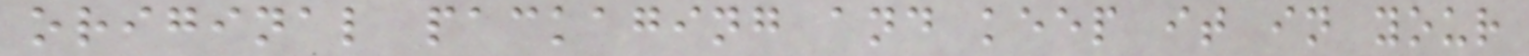original packaging and keep it in your
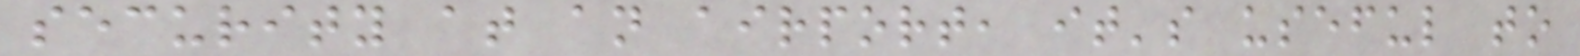security at an airport, it's useful to
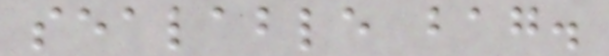sealable bag.
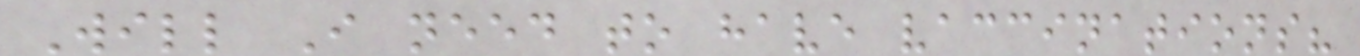Will I need to have vaccinations?
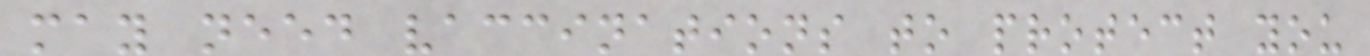may need vaccinations to protect you
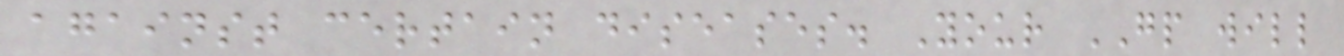against certain diseases. Your GP will
